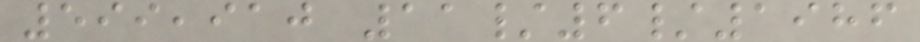599,910 11/6/1986
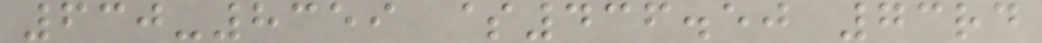630-8359 $436.50 73rd
